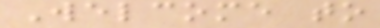Welcome to
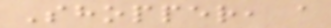Shopper, a
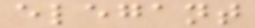elegant
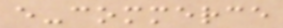e-commerce
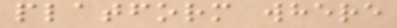platform where
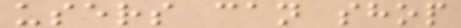users can shop
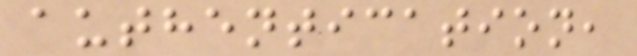authentication,
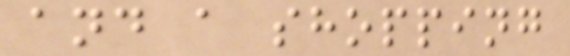and a shopping
